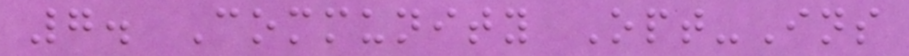7. Community Opt-Ins
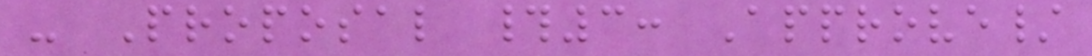- Proposal #3: Approve/
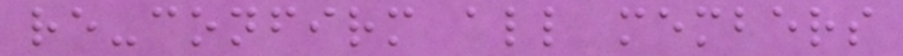re-confirm all members
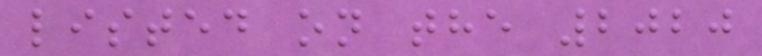listed on the 2020
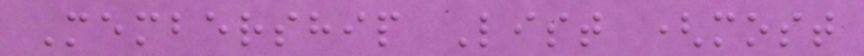Membership List (most
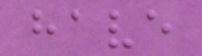have
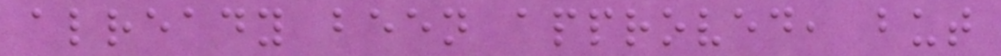already been approved, but
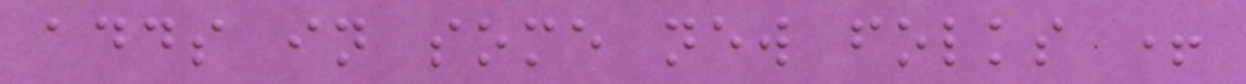adds in some new folks +
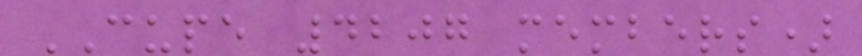CUPE 4207 members)
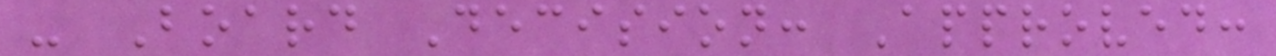- Board Decision: Approved:
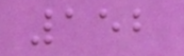152
